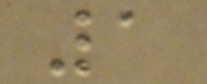1
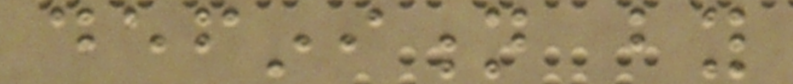definition by
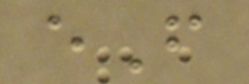eF
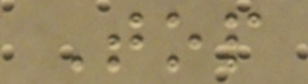Top
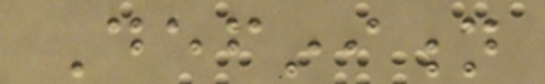Definition
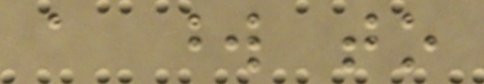a word to
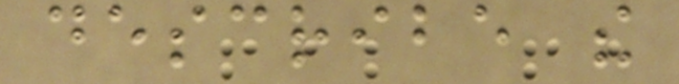describe the
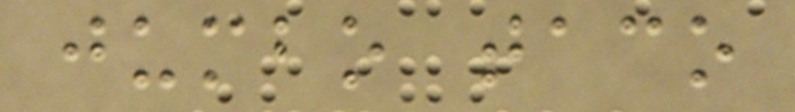jumbo taco
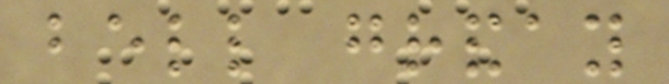bell granday
